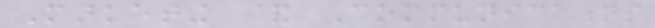Marketing & Communications
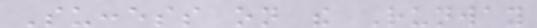Success on the Runway
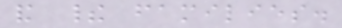and their families.
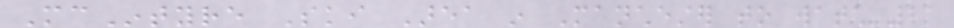McIntyre Ski Area in Manchester to watch 21
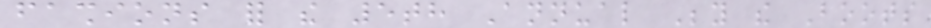fashions for the 5th Annual Beyond the Boots
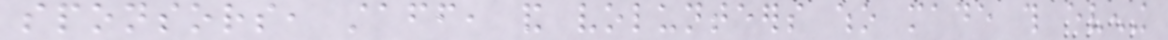sponsors, staff, and volunteers who made this evening
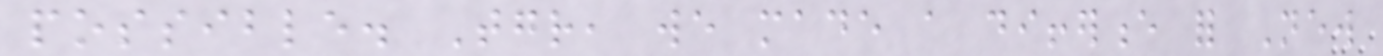possible. Together, we made a difference for New
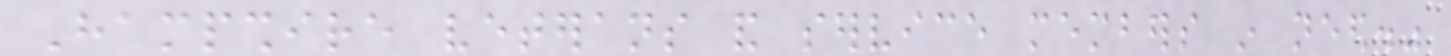Hampshire veterans and service members in need."
